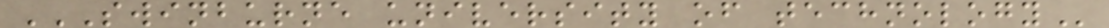SWINBURNE UNIVERSITY OF TECHNOLOGY
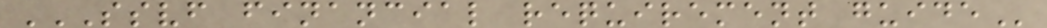SSVF FINANCIAL REQUIREMENT GUIDE
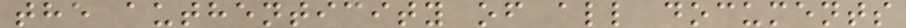the authenticity of all documents
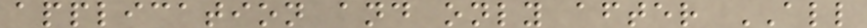application and only after ALL
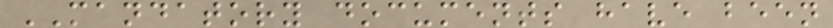MANDATORY documents have been
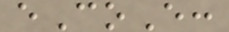eCoE:
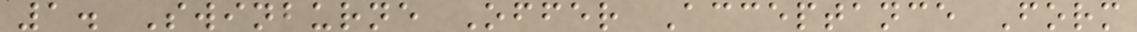1. Swinburne Offer Acceptance Form
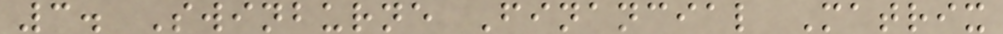3. Swinburne Financial Matrix
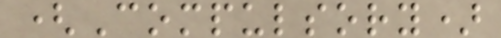(Compulsory)
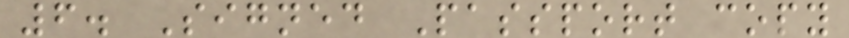6. Signed Passport copy
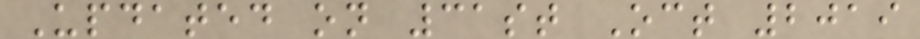Updated on 31st Oct 2019
